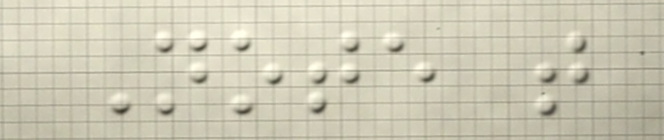Note that
